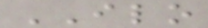ILO
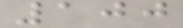100
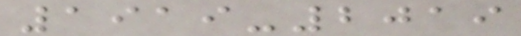1919-2019
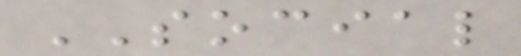SOCIAL
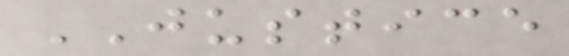JUSTICE
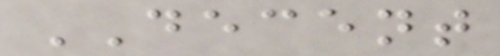DECENT
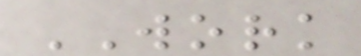WORK
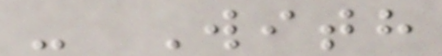- With
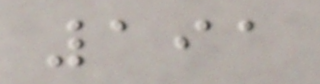191
